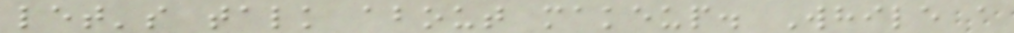let's talk about makeup. While a
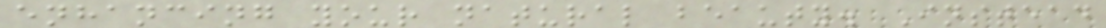enhancing your natural beauty. Instead
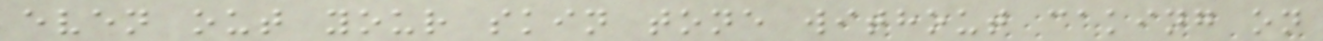even out your skin tone without caking on
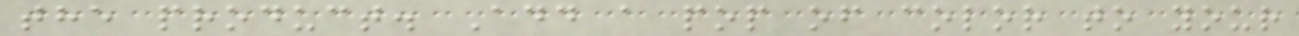the product. Add a pop of color to your
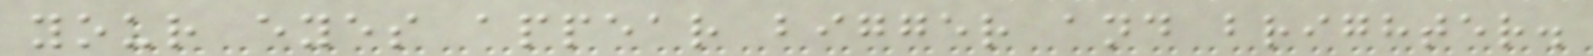your eyes appear bigger and brighter.
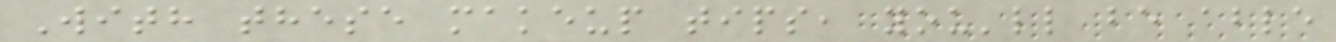With these makeup tips, you'll be able
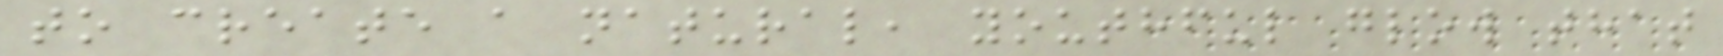to create a natural, youthful glow that
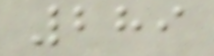289
